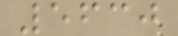5630
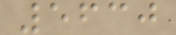5630
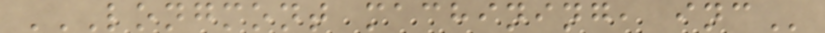LONGMONT MACHINING, INC
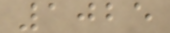1025
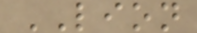LION
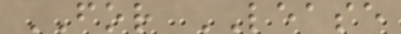FOR LEASE
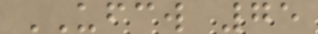UFCW 75
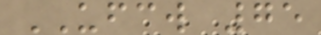UFCW 75
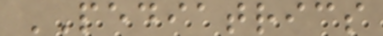PEDIATRICS
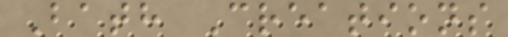Bath Creations
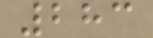283
